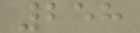258
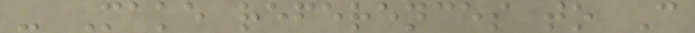- Make references to C
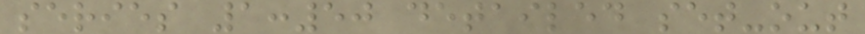series 1:50 detailed set-out
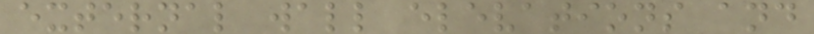external wall elevations and
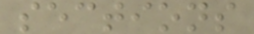sections
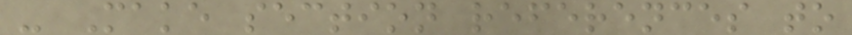- Make section references to
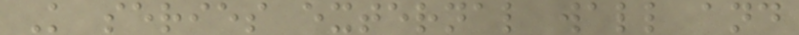K series external wall and
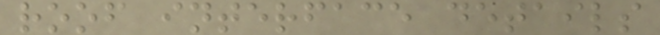roof interface details
